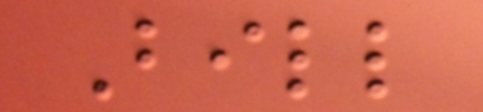Bill
